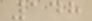148
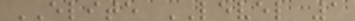ELITE LEVEL 1
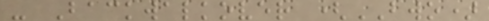- Backwalkover (BWO)
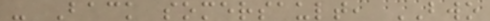- Back somersault, BWO
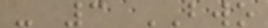- 3 BWO
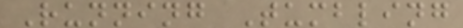Running Tumbling
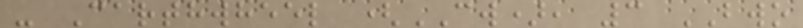- Carthwheel (CW), 3 BWO
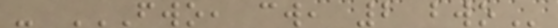- FWO, CW, 2 BWO
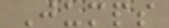Jumps
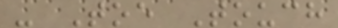- Toe Touch
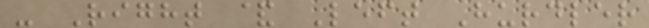- Right & Left Hurdler
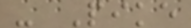- Pike
